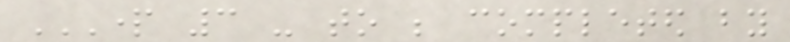PART 3 - TO BE COMPLETED BY
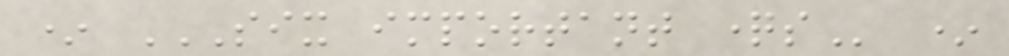* SIX IMPORTANT QUESTIONS *
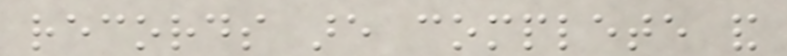records are complete and
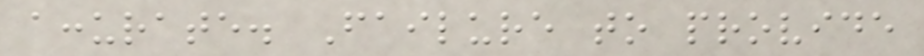accurate. Failure to provide
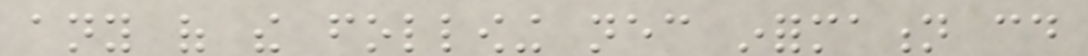any of the following necessary information could
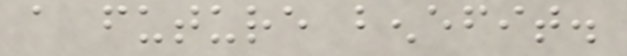a future benefit.
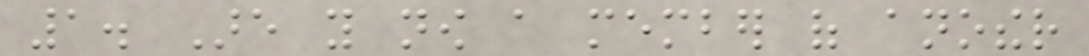1. Are you now a member of another
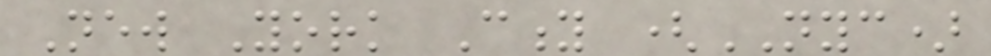New York City (NYC)
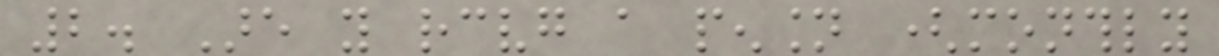2. Are you receiving a pension (monthly
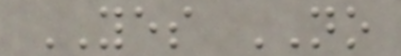YES NO
